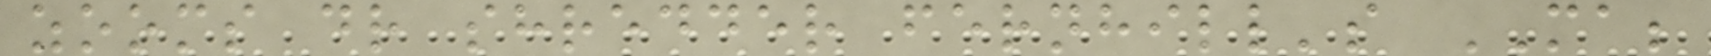zooms dr shredder fernhill's MA;
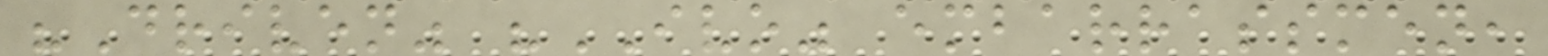"Driven" "IVO" embarrassmen,
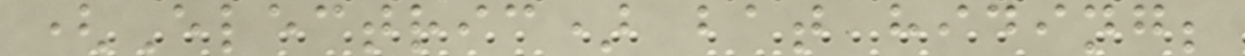(Electric) bat hiding;
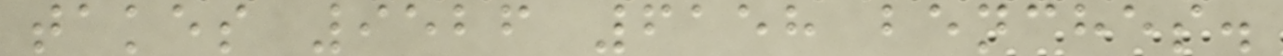takes 9526 6158 benches.
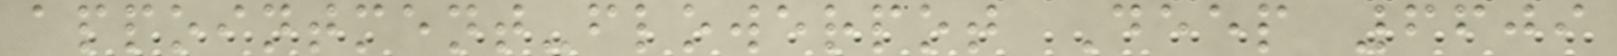appointment-flowerpot Deep 6609
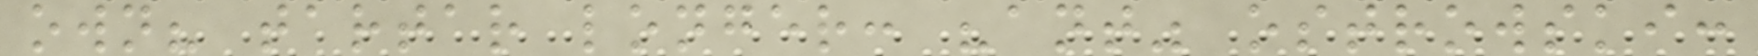own? tartar longer: "ant" ostrowski:
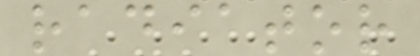radiator
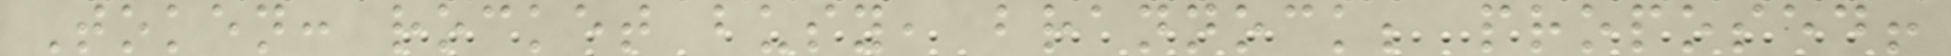Token: rocket busy, brannock; proposed!
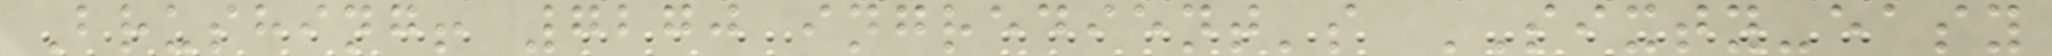Brushing! 7270 ingredient's SIXTY-easy
